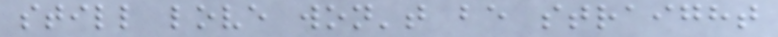still love won't be straight
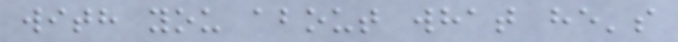with you about what he's
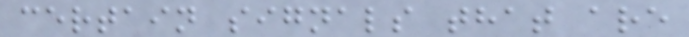certain signals that are
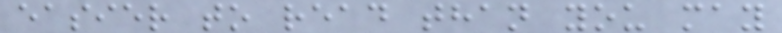easier to read than you may
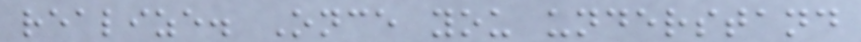realize. Once you understand
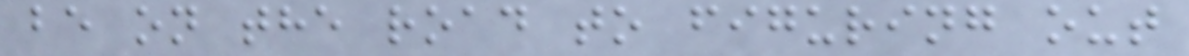be on the road to figuring out
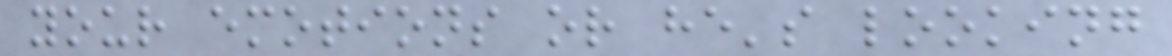your emotions or he's looking
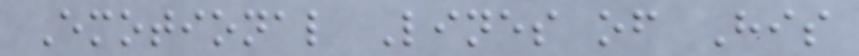Emotional Lines of His
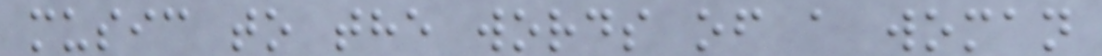music to the words of a woman
